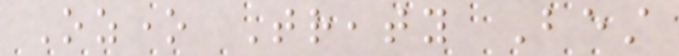Ozone Treaty Best
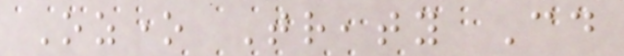Ozone Treaty Could
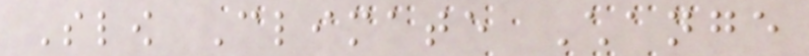Slow Climate Change
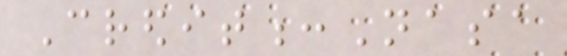Credit:Nasa
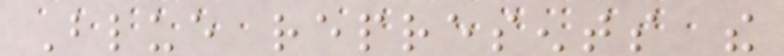Blue represents the
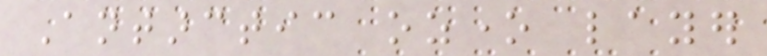Antarctic ozone layer
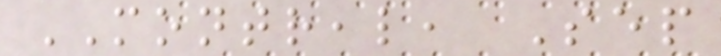MONTREAL, Sep
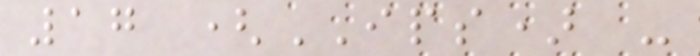17 (IPS) -
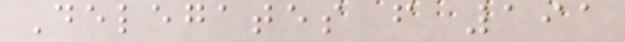Delegates from 191
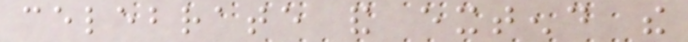celebrate and extend the
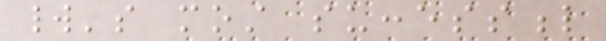world's most successful
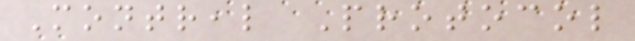Montreal Protocol
